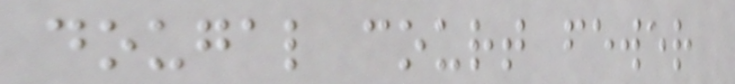dougal court fewer
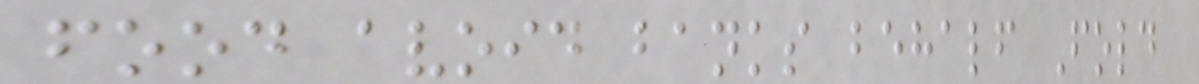food avoid banks behalf Fold
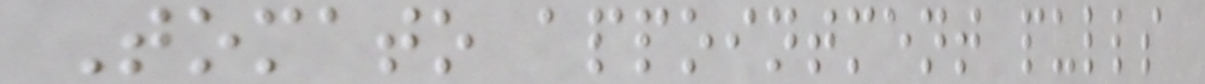Tomato appointment pulls
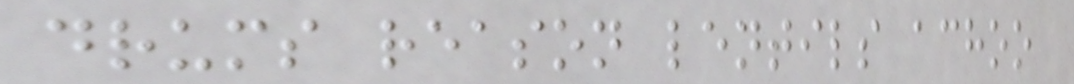drums reason lentils achoo
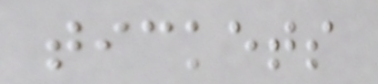tickets
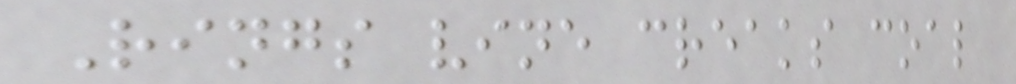Rings vine creaks coal
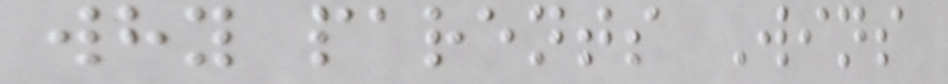why parents Wins
